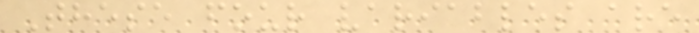These four variables are
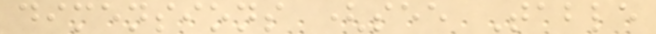dimensions (see Table
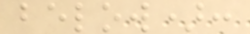below):
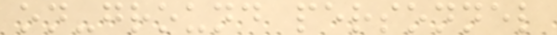on-ground personnel
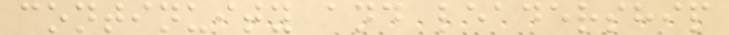continuity and leadership
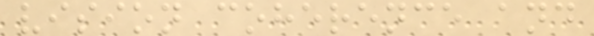vision coherence and
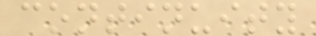continuity
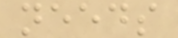needs
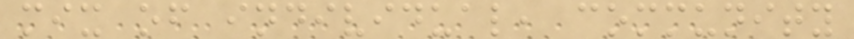mix of individual, community
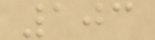103
